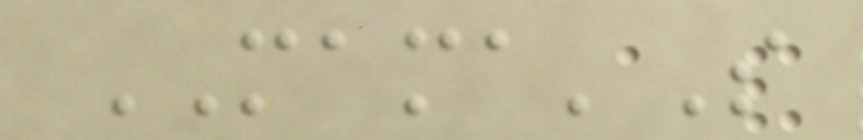MAMA'S
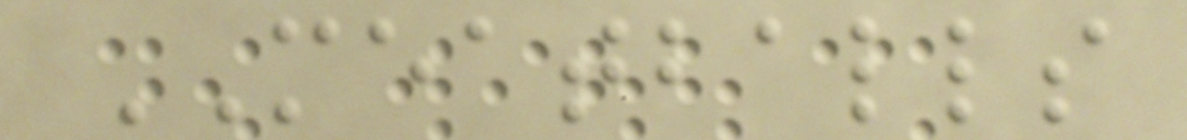MEATBALLS
